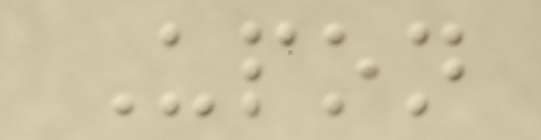Upon
